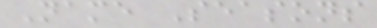Name Seasons
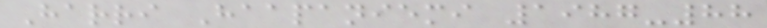Harri Haapaniemi 1987-88
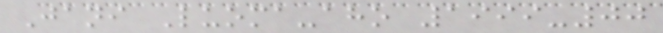Jani Luoma-aho 1999-00
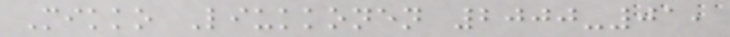Mikko Liukkonen 2000-01,
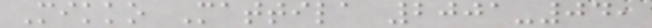Mikko Mattila 2001-04,
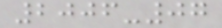2006-07
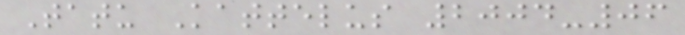Tatu Kattelus 2004-06
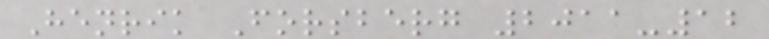Henrik Forsberg 2011-12
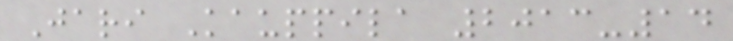Jari Kauppila 2013-14
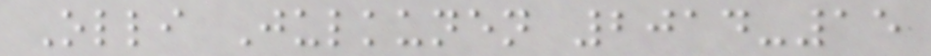Olli Julkunen 2014-15
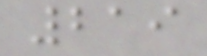219
